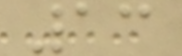13
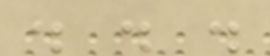. . .
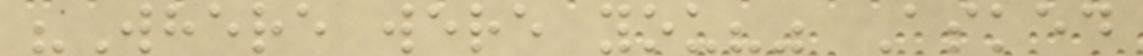"Where were you?" Asked
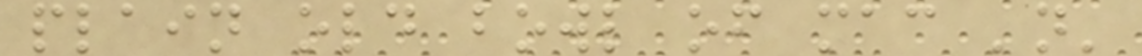plain old bowl of mac 'n'
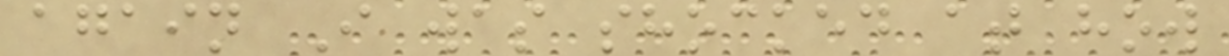again I was shocked at how
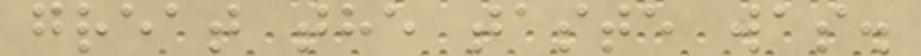great the taste was.
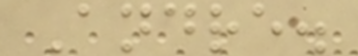Andre.
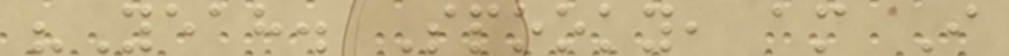"Yeah. Spooky, am I
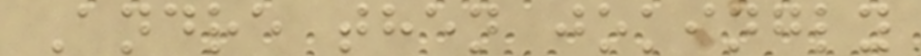Andre then jokingly
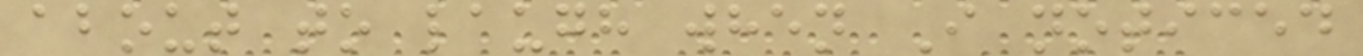about to laugh when I noticed
